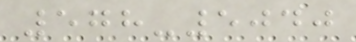578-5040
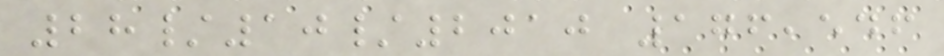28/10/2010 176,546
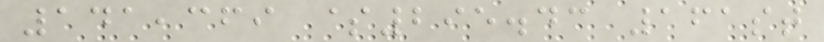141,369 $295.43 161st
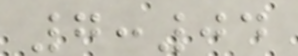7:04
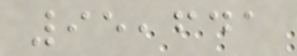95,641
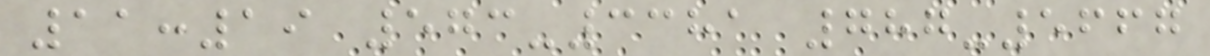11:19 573-3381 787-5667
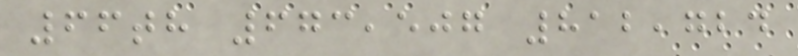66th 673,507 812,724
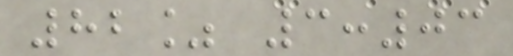82% 3:03
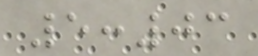5:03
